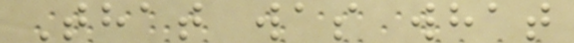That was what
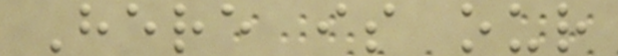Here is our
